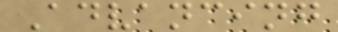Advancing
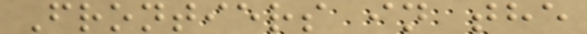Frontiers in the
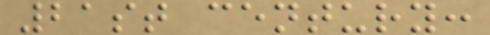21st century:
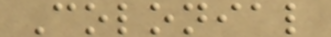Colonial
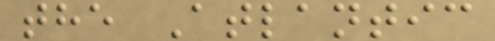the Atlantic
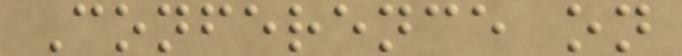Conference on
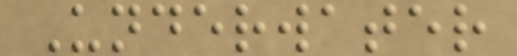Underwater
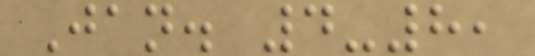Jan. 4-8,
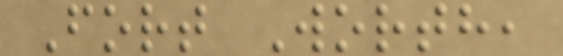Fort Worth,
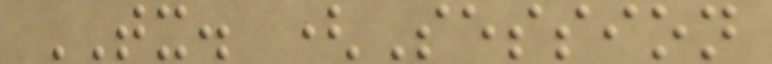TX. (Session
